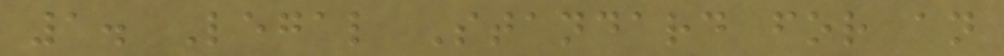1. Legal Standard for an
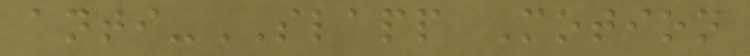anti-SLAPP Motion
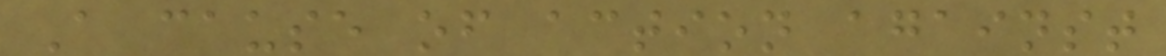A cause of action against
